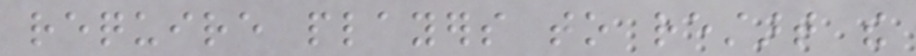require players to restart the
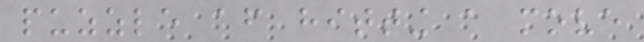puzzle after hitting a move
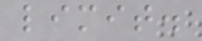limit.
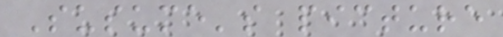Susume's picture
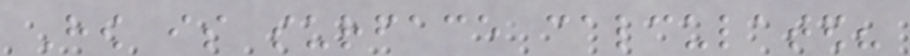How is surface calculated?
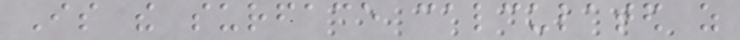Is the surface calculated as
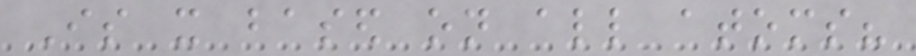Is it based on all atoms?
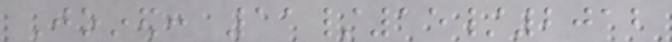Joined: 11/15/2012
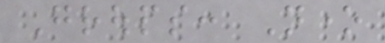Groups: None
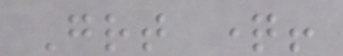Great question!
